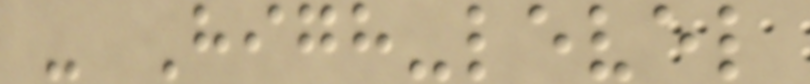- High-level
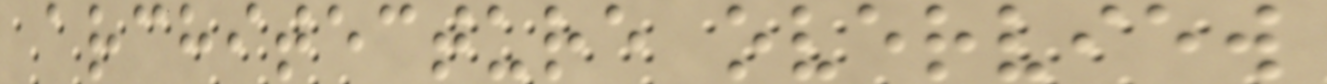architecture overview
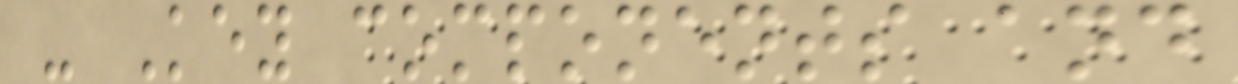- Key components and
